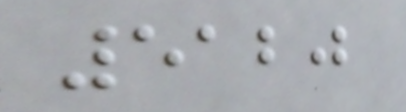5120
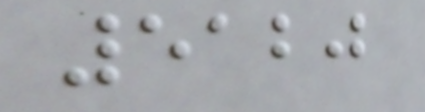5120
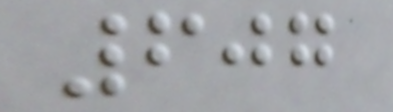607
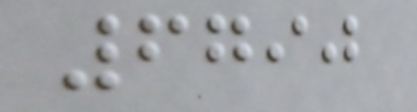6790
